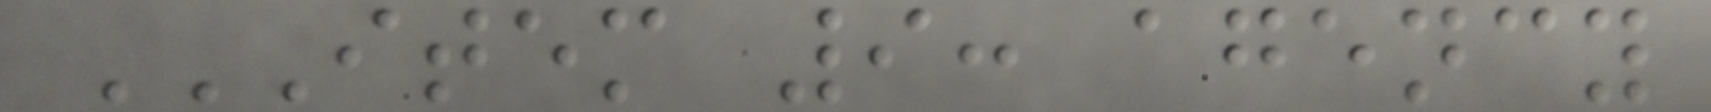ITEM 9: AGENCY
